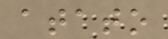atato
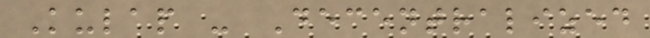Kulap - Decentralized
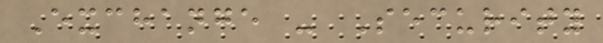Exchange - Security
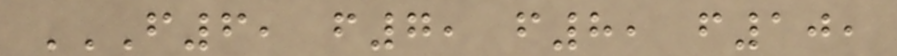F6, F7, F8, F10,
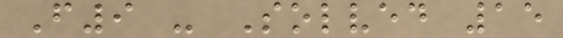F9 - Solved 15
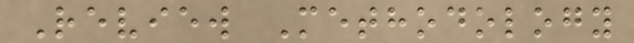Review Methodology
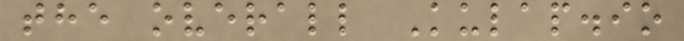the overall Kulap.io
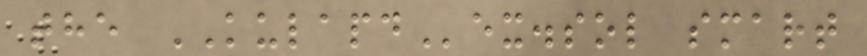the KULAPDex.sol smart
